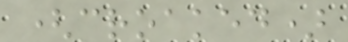(croaked)
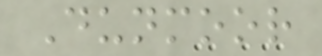Dunmoor
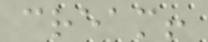cream!
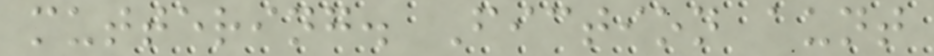muttering. Fiction aunt
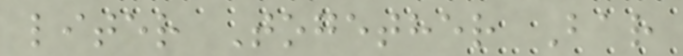liter Together Bar
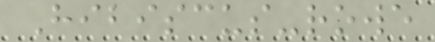Hibiscus-rowe
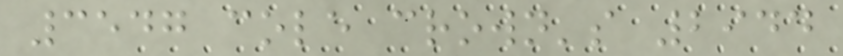3547 cole crown's 2944
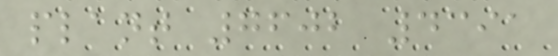plant 7602 4391
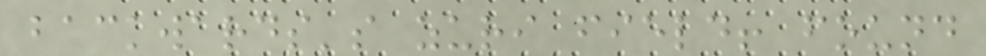backwards's zuri field! found
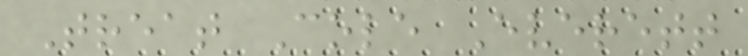Treat Cole Everett
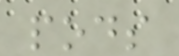pods
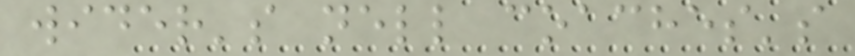wider's nell coaches's
